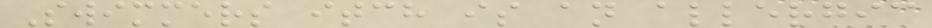Swimmers itch is an allergic
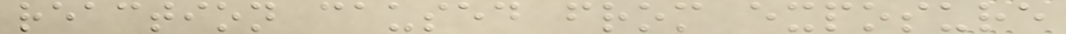reaction caused from exposure
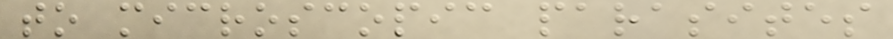to microscopic parasites
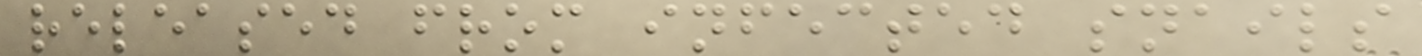released from infected snails
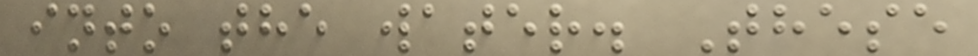into the water. These
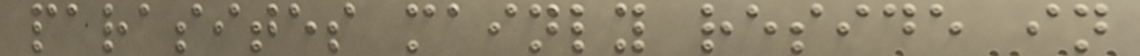parasites mainly reside in
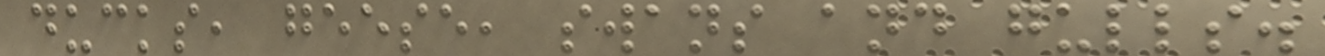ducks, geese, swans and gulls.
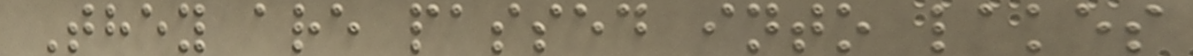They are passed into lakes
